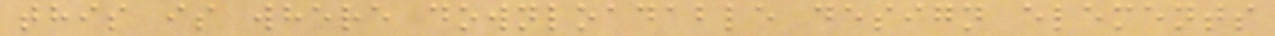this is where downloadable design elements
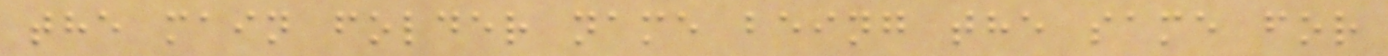the main folder name being the same for
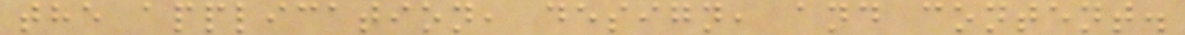the application, design, and content.
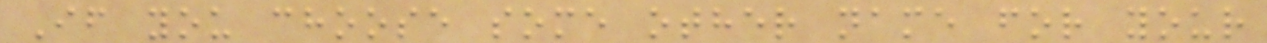If you choose some other name for your
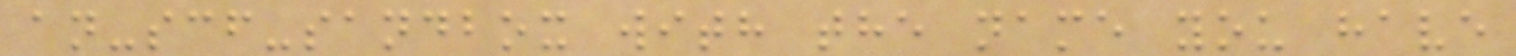an-scf-sandbox with the name you have
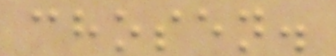chosen.
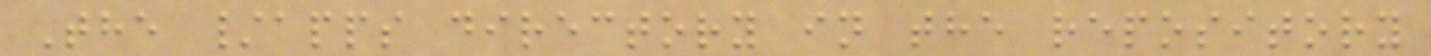The /apps directory in the repository
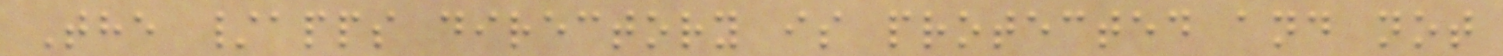The /apps directory is protected and not
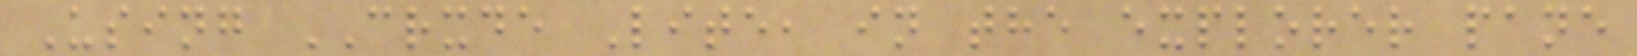Using CRXDE Lite, in the explorer pane
